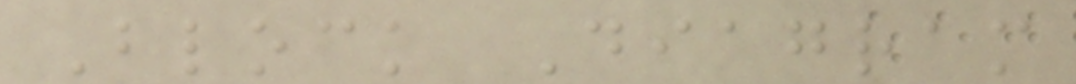Block Diagram
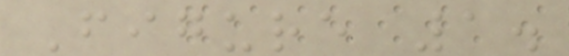Figure 1.
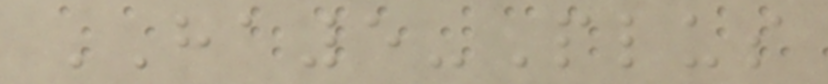HA5-Plus
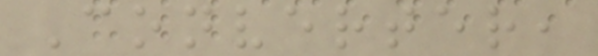Converter,
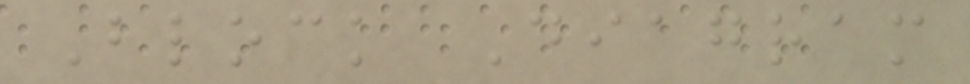Block Diagram
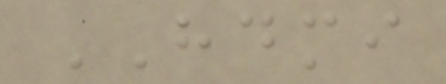HDMI
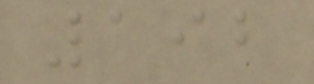192
